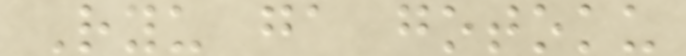Ryu ga gotoku
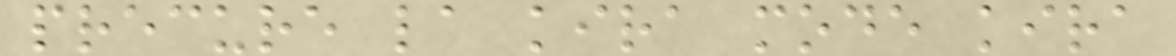precure la kira mode kira
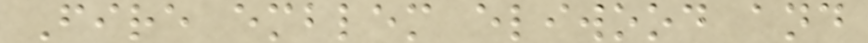Fire emblem eliwood and
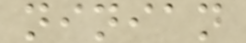ninian
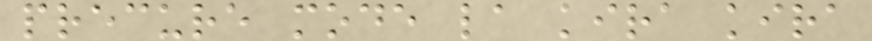precure mode la kira kira
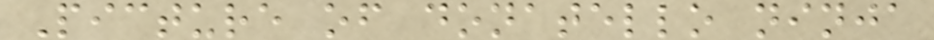Picture of donatello ninja
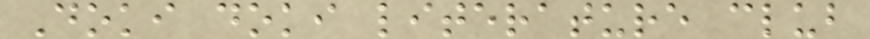Doki doki literature club
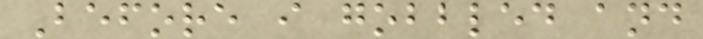Before i gobbled and
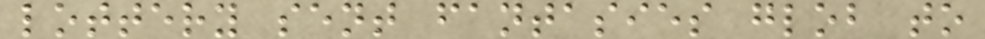lottery sent fantasies glob to
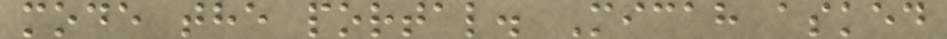mode the portal. Micah asked
